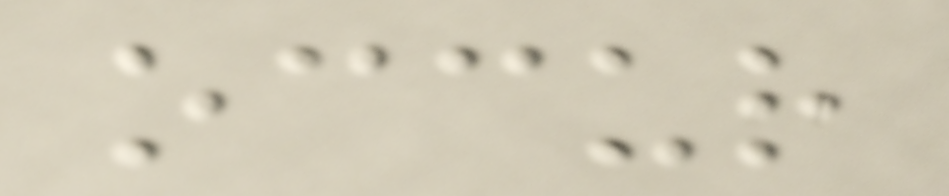occur
